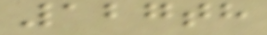127th
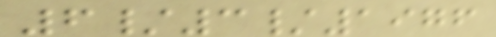6/3/1976
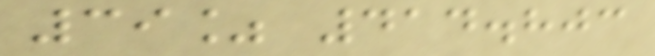39% 414.803
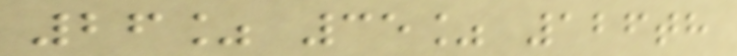26% 35% 126th
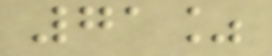71%
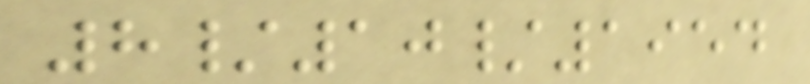8/10/1954
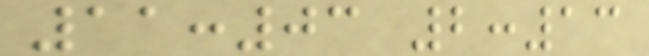11:03 2:13
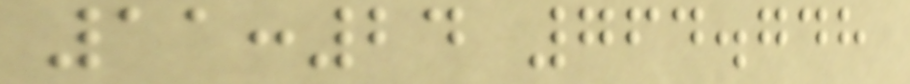11:24 764.748
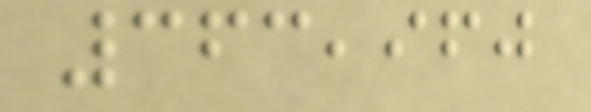363,960
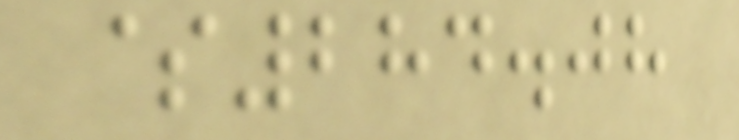$284.08
